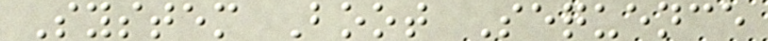System Boot Sequence
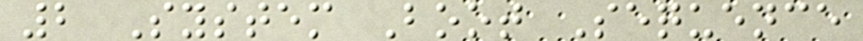2 System Boot Sequence
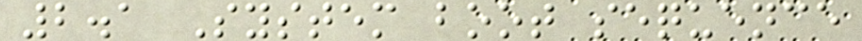2.1 System boot sequence
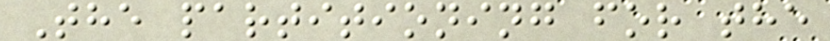The partitioning for the
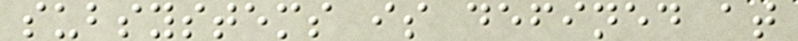subsystems is defined at
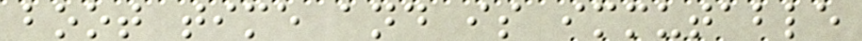boot time and is immutable
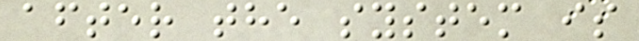after the system is
